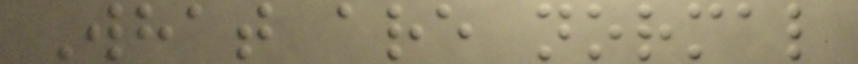What are normal
